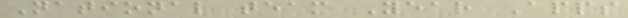National team Year Apps
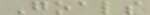Goals
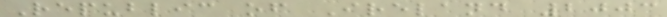Republic of Ireland 2003
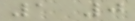1 0
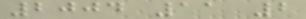2004 11 2
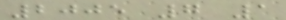2005 7 1
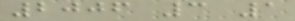2006 3 1
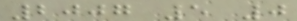2007 5 0
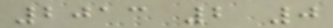2013 2 0
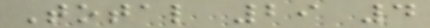Total 29 4
